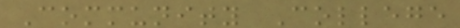Community College
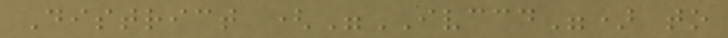District ("IVCCD") to
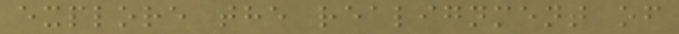explore the realignment of
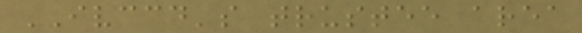IVCCD's trustee area
